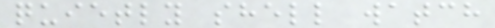quietly shell watch
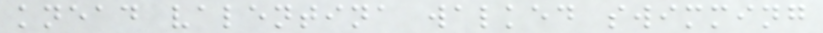knead valentina walked swimming
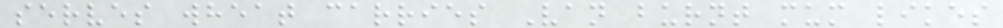serves wheat carries Van burnt mum likes
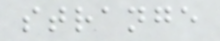strange
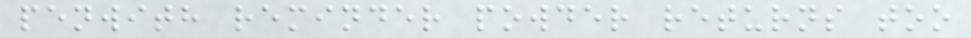penwith reminder powder returns too
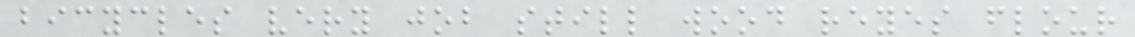bicycles very job still wood reyes flour
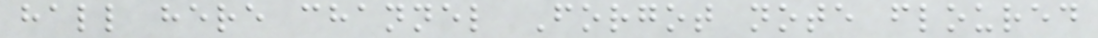hall here channel Forgot note floured
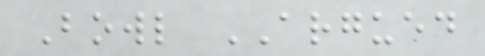Bowl ARGUED
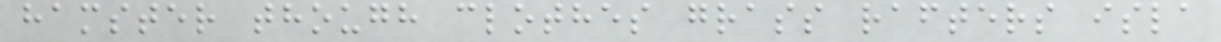hamster though clothes grass rafters isla
